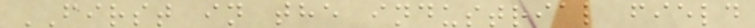FIRST in the industrial field
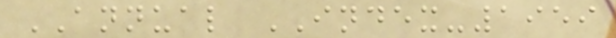ANNUAL INDEX-1959
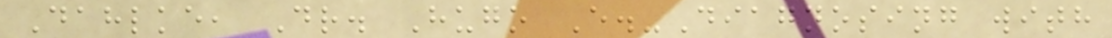Dahlke, Dr. Hugo E.-Diagnosing with
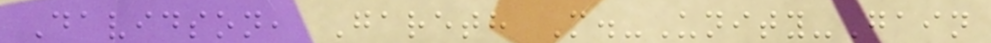Davidson, Gareth M.-Unity-Gain
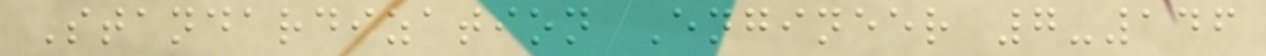Standardization Engineer 7-146
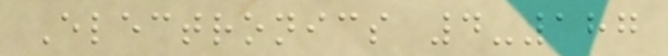Electronics 4-187
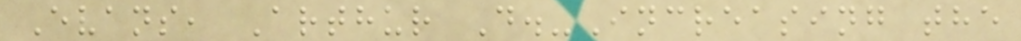Evans, Arthur D.-Increasing the
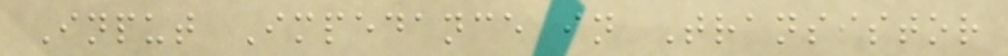Input Impedance in Transistor
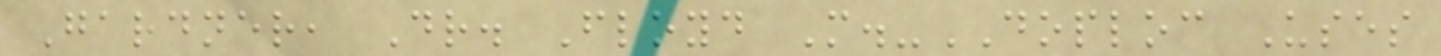Gardner, Dr. Floyd M.-DOPLOC Uses
